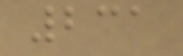231
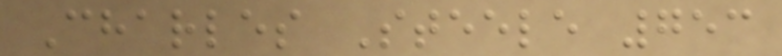Charles Steele 753
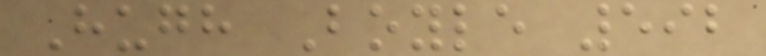Hugh Boyle 592
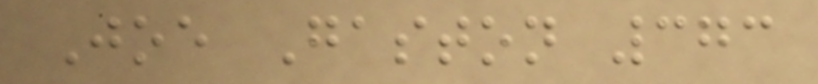Joe Gaston 373
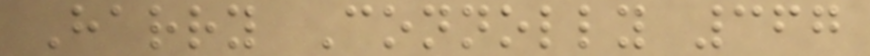Harry Connolly 367
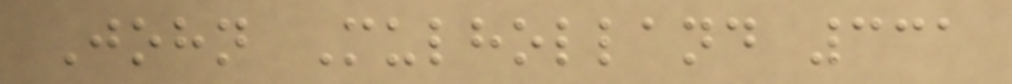John Mulholland 331
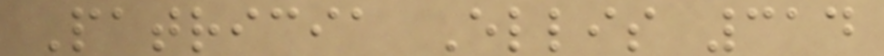Patricia Ellis 314
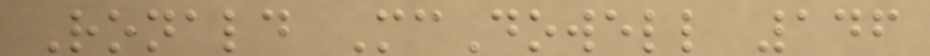Ronald McDowell 146
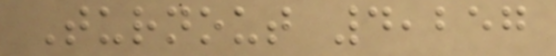Turnout 4,257
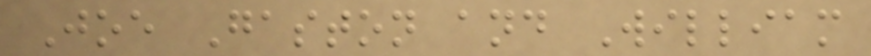Joe Gaston and William
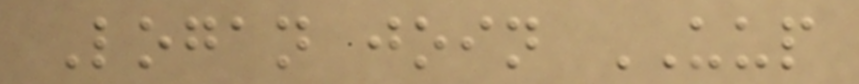Logan join UUP
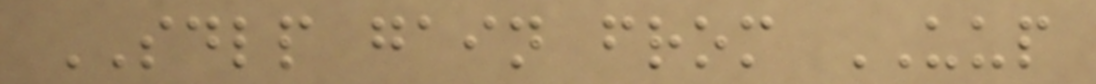SDLP gain from UUP
